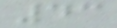43
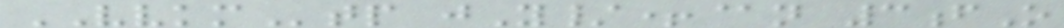VVKMtp jY/+@n 3fO
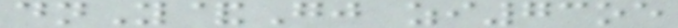dnY&Gj zi73oe
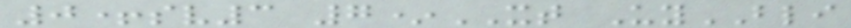0+sv3 7*XT UyBLI
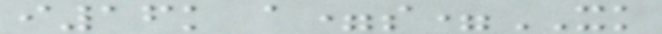i16k a=s=XK
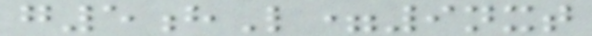g5hL=9nxt
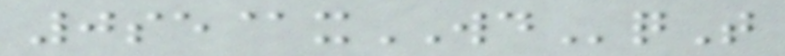0se@xWDqT
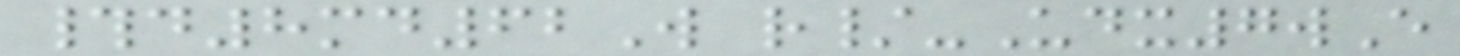#d8md62W r/-Udx7wE
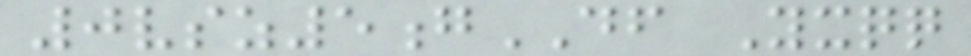0vsz5gDF Yxqq
